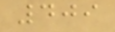409
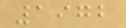1972
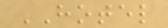HOTEL
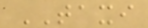TAXI
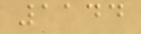1144
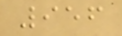956
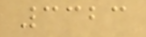3323
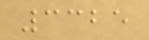3325
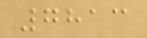7813
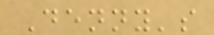Denny's
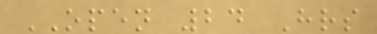OPEN 24 Hrs
